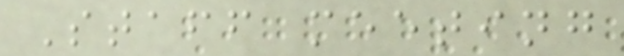Staff meeting
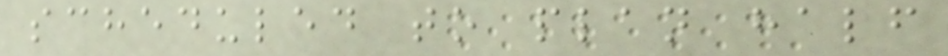scheduled to plan half
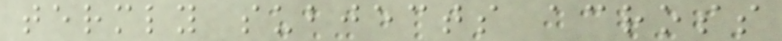termly subjects across
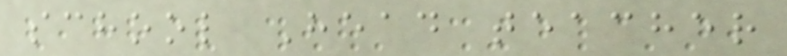school Head teacher
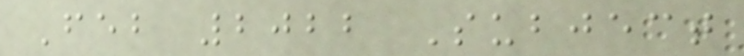Feb 2022 Subject
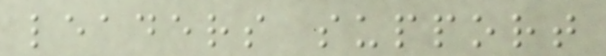leaders support
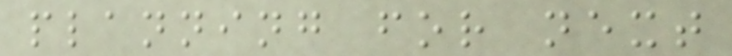planning for next
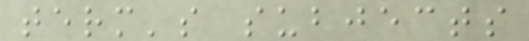term's subjects
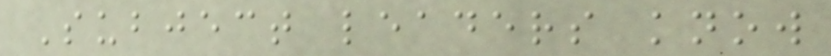Subject leaders know
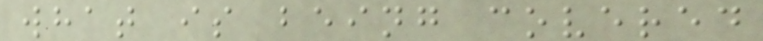what is being covered
